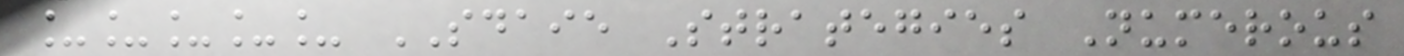_____ SDAIE Strategies Numerous
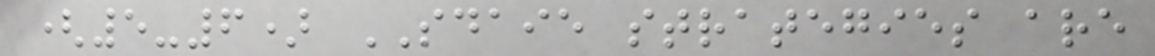(5-6) SDAIE strategies are
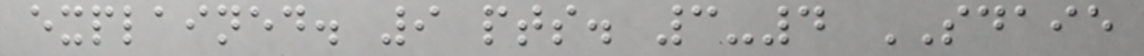explained. 9 pts. 3-4 SDAIE
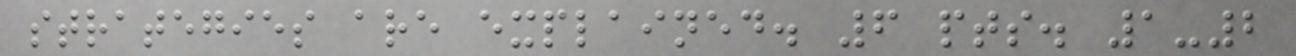strategies are explained. 6 pts. 1-2
